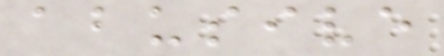abusive
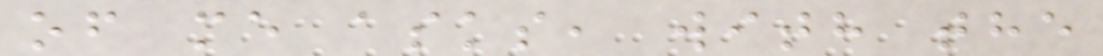of me asks, with the
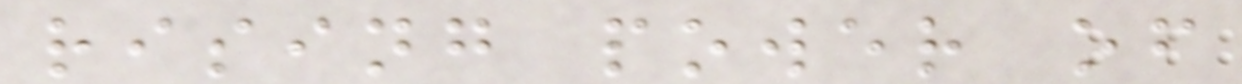rising power of
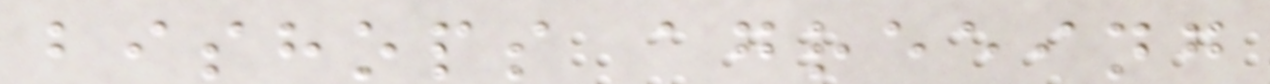bishops agreeing
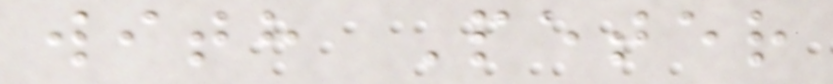with Peter
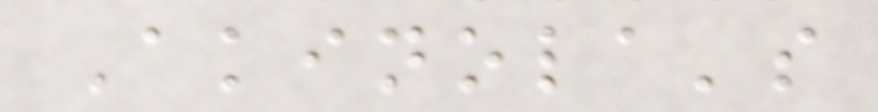Akinola's
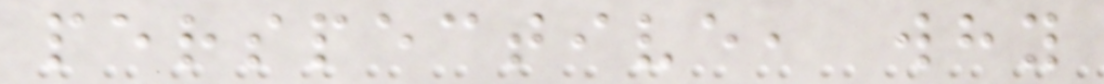perspective, why
